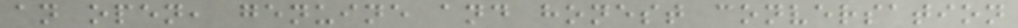an open, genuine and honest conversation
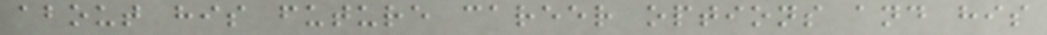about his future career options and his
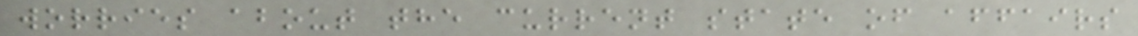worries about the current state of affairs
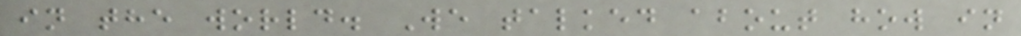in the world. We talked about how in
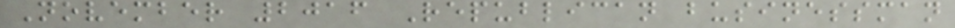November 2016 Republican businessman
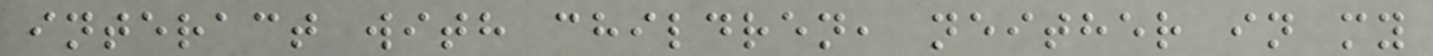interact with children, neither in my
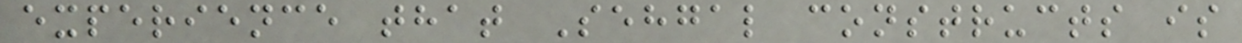experience that Sehgal constructs is
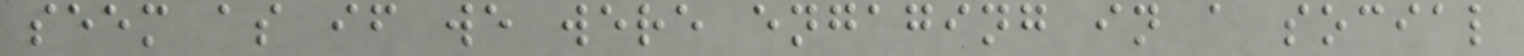seem as if we were engaging in a social
